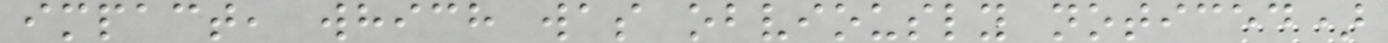impact, which was obviously noticed)
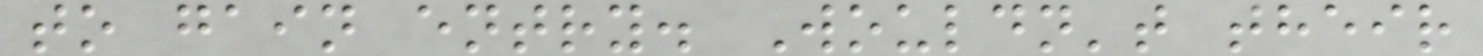to gain entry. Wouldn't their
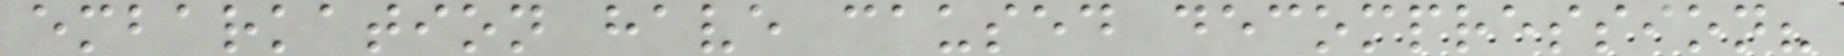embarkation have caused decompression?
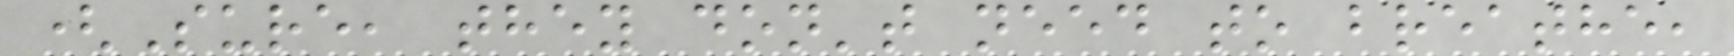(Sure, they don't need to breathe,
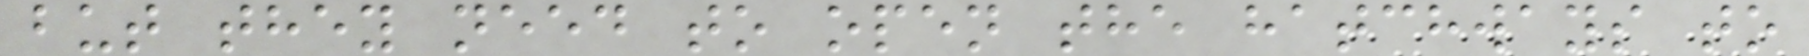but they need to open the hatchways to
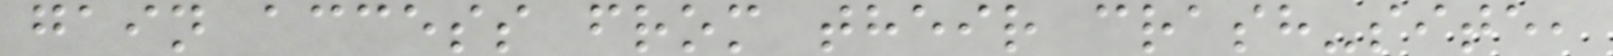gain access from their crash-site,
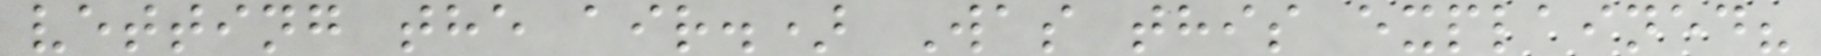vetting the air.) Was this explained?
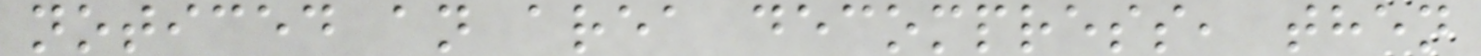noticed an area decompress, then
